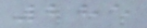285
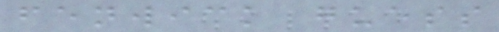fenwick guess
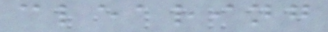clearing
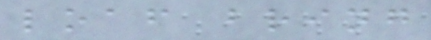loaf bring
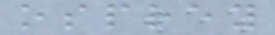osprey
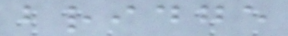bridge
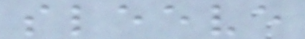sleeve
